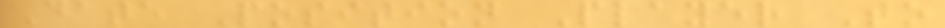Date Position Player To
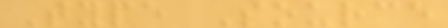Type Source
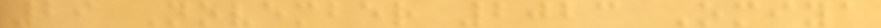29 November 2023 Omiya
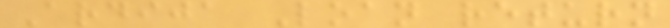Ardija Loan return
